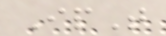IpT
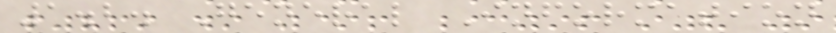1.2. General Information
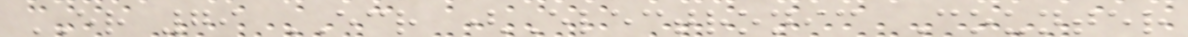ER 79 ECR (Electronic Counter
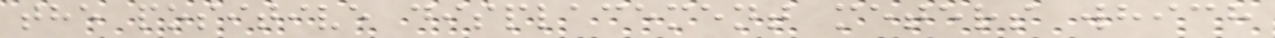the positive displacement meters which
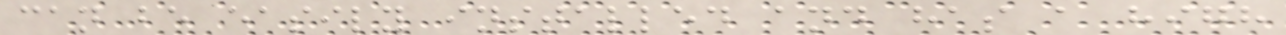can be easily installed and has a high
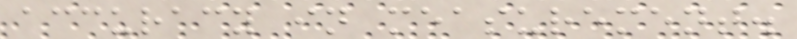accuracy in measurement.
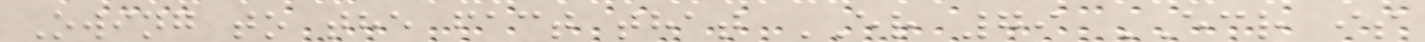Owing to the fact that ER 79 ECR is
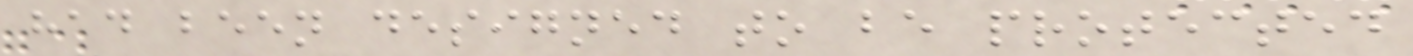had been designed to be protected
